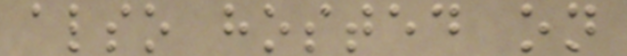also hosted on
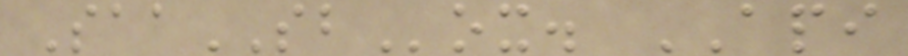SaaSBox. API
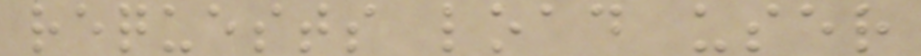requests load user
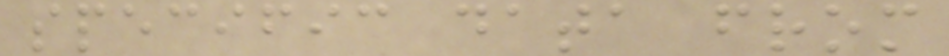specific data from
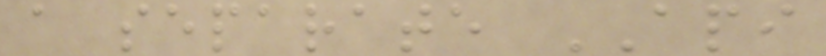a separate API
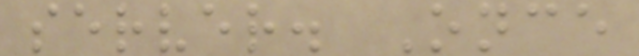server. Once
